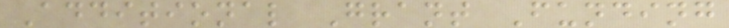Additional Grant Funding
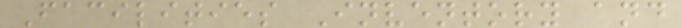Facilities Inventory and
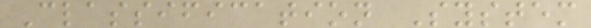Classification System
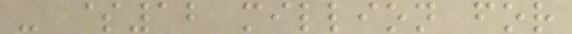- $12 million for
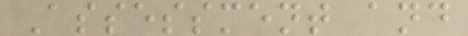Assessment and
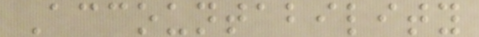Accountability
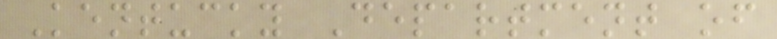Kentucky Department of
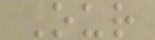Our
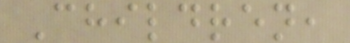Children,
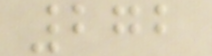272
